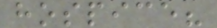hospice?
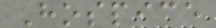Hospice
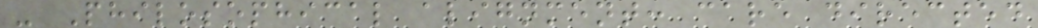- Philosophical alignment: care directed
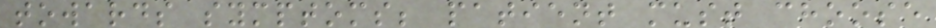towards symptoms; patient must choose
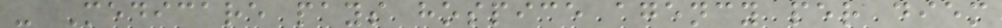- Medicare pays hospice agency per diem
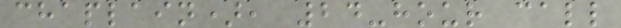chaplain), 24-hour call
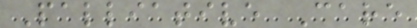Palliative Care
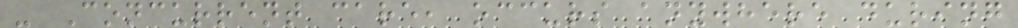- Concurrent care, occurs anywhere during
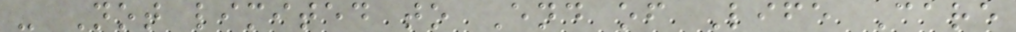- Not limited to End of Life Care
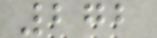272
